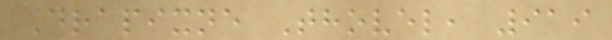Drapixne Thovel, 919
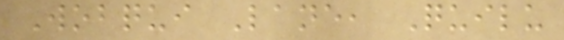Wobqui Lane, Quilu
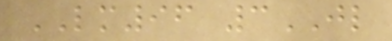LM96 3JL
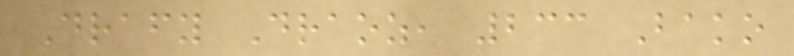Drafy Draoz, 233 Bako
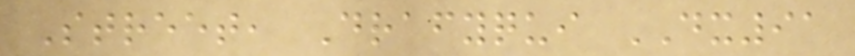Street, Drafyqui DX91
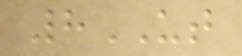8UT
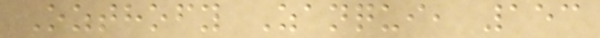Ozthofy Zanqui, 153
